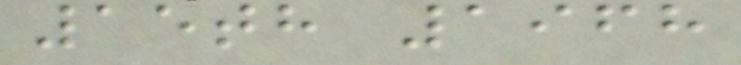15th 1968
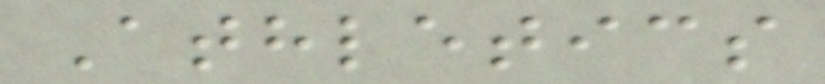Athletics
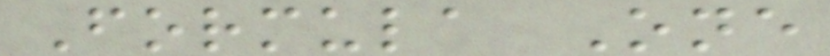Formula One
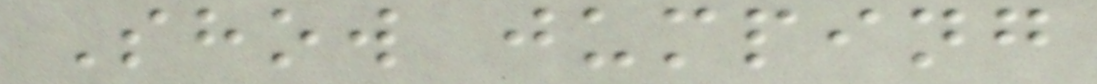Show jumping
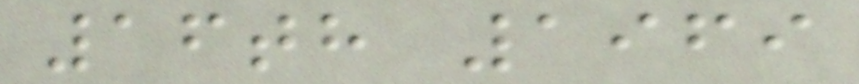16th 1969
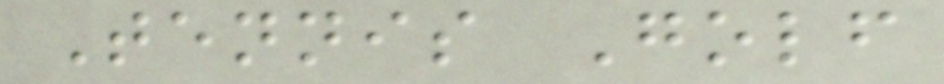Tennis Golf
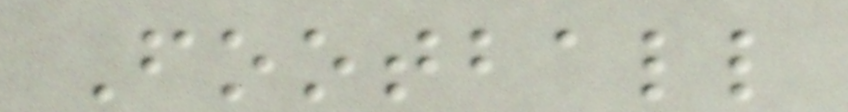Football
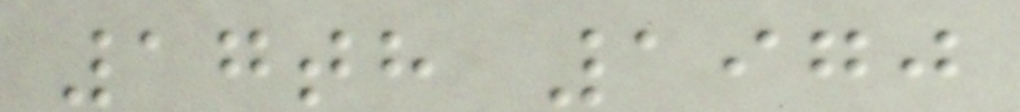17th 1970
